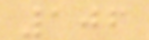106
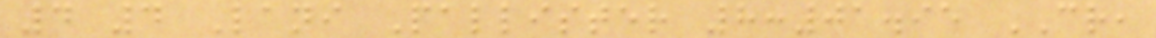4 4 Lani Pallister 8:01.95 CR,
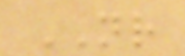NR
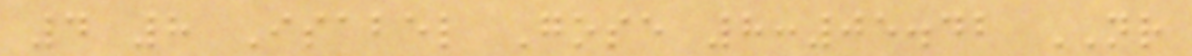4 8 Isabel Gose 8:05.42 NR
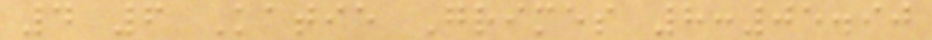4 6 Katie Grimes 8:05.90
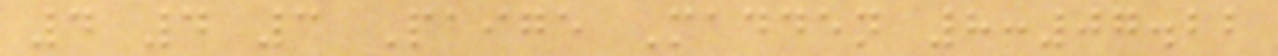4 4 3 Paige Madden 8:07.22
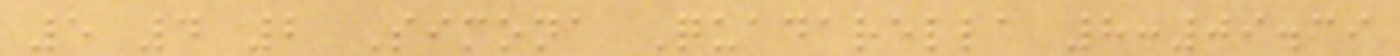5 4 2 Simona Quadarella 8:09.39
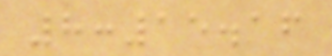8:15.16
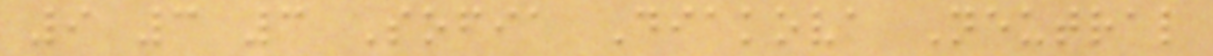9 3 3 Sofia Diakova Neutral
